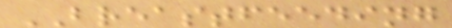BREASTFEEDING
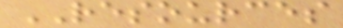RESOURCES
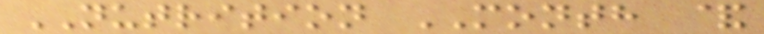NUTRITION MONTH &
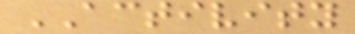ACTIVITY
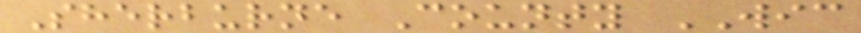Sherburne County WIC
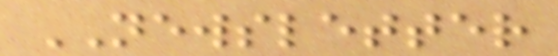NEWSLETTER
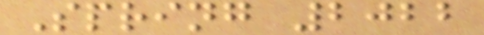Spring 2022
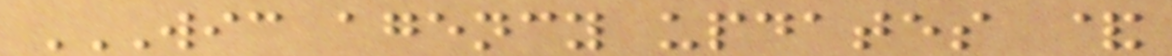WIC AGENCY UPDATES &
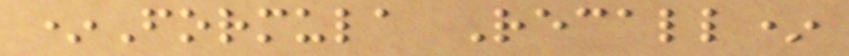*Formula Recall*
